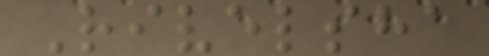Rivelsha
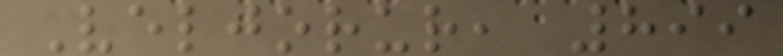Veljorur, 899
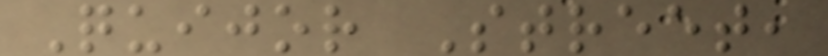Quijor Street,
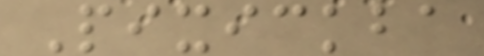Pixickba
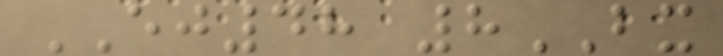EJ48 8BX
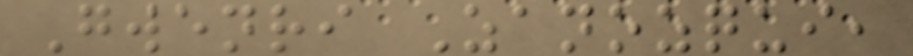Gwenri Zanozqui,
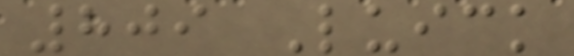809 Luick
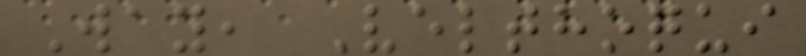Way, Velthoqui
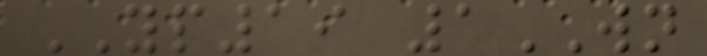YP19 1WN
